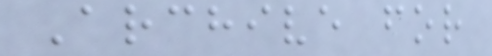Archive for
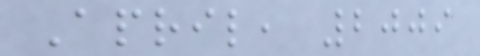April, 2009
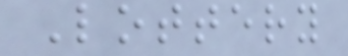Lottery
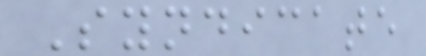Syndicate
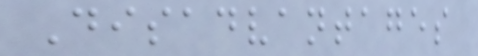Disadvantages
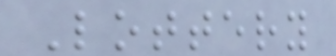Lottery
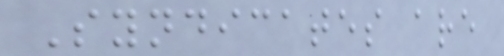Syndicates are
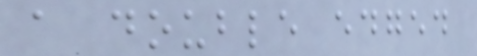a double edged
